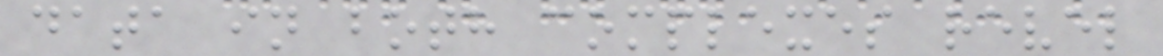data in both complexes revel
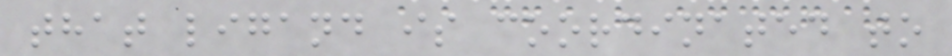that ligand is coordinated to
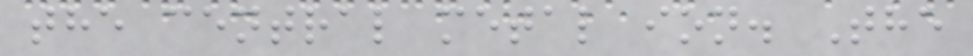the central metal ion. The
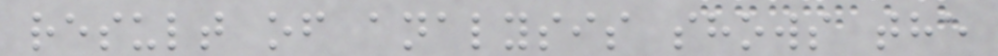result of analysis shows the
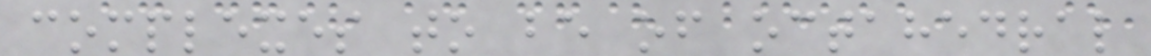complexes to be of octahedral
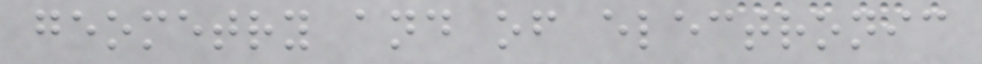geometry and of electronic
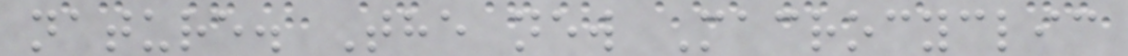nature. The new Macrocyclic
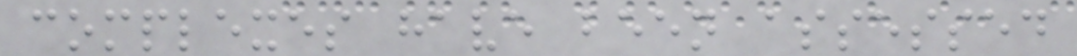complexes have been assessed
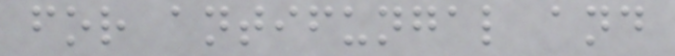for antifungal and
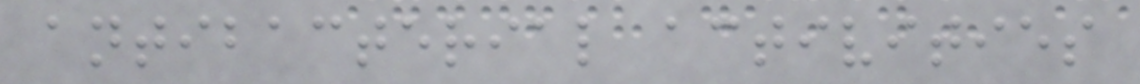antibacterial activities
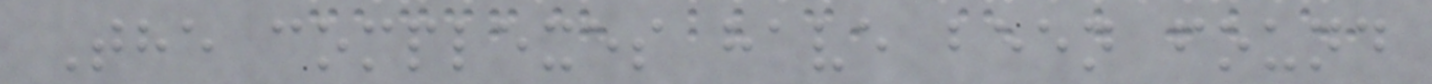The complexes have been found
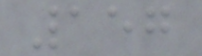157
